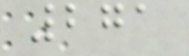271
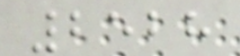2528
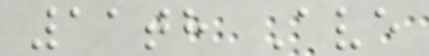11th Ave
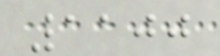1100
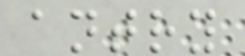antry
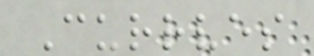Currves
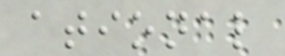ational
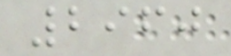2960
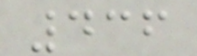436
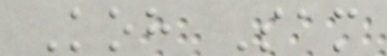Koh Sam
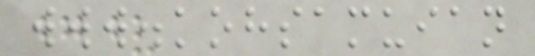www.kohsamuian
